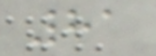81
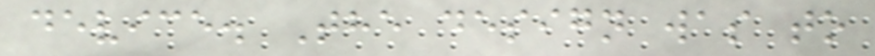device. The design was to
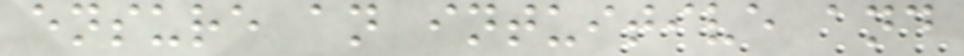ensure an intuitive and
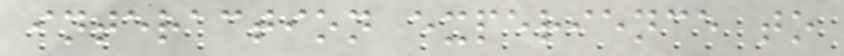interaction experience to
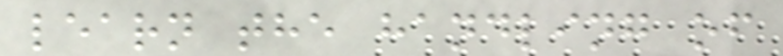learn the handling of
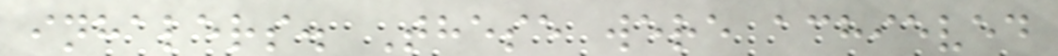inhalers. These were achieved
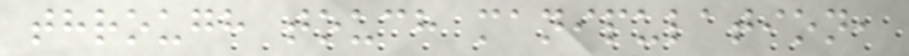through touch manipulation,
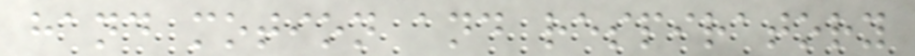hand motion and respiratory
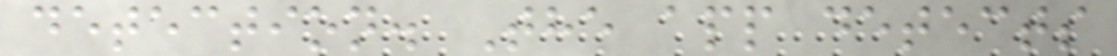detection. The app detects
